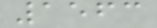1563
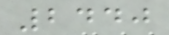2440
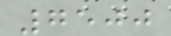7500
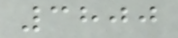3800
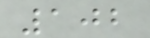102
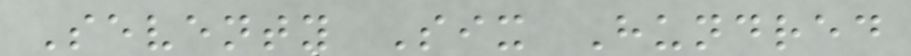Seventy Six Hundred
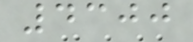4300
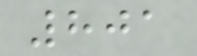801
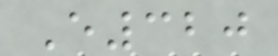E320
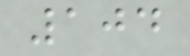104
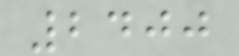2400
